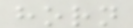horn
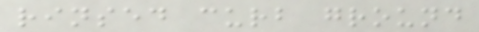rinsed curb ground
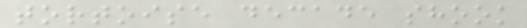tortoise decade shook
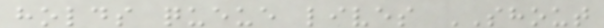holds queue lives SHOUT
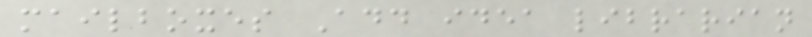mailboxes Add idea librarian
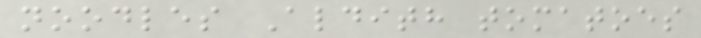noodles Aldith tomatoes
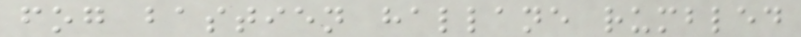fog bastien hallane rumbled
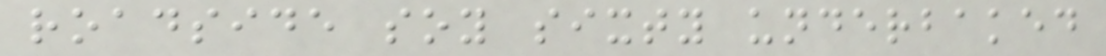roadside soy sixty underbaked
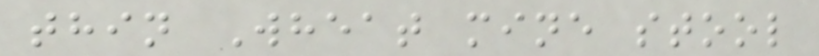thin Wheat mine stool
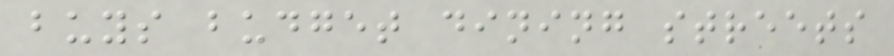buys budget dining streets
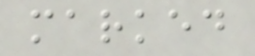marked
